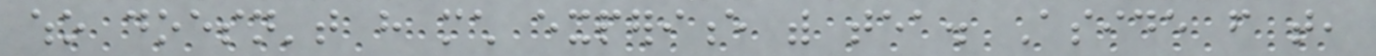who doesn't have much experience with tea. Aside from that,
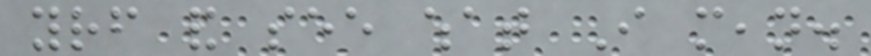yourself and see what I mean.
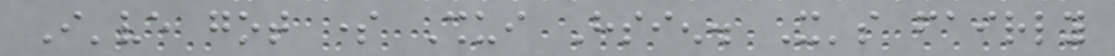I've got some Shui Hsien. It's fairly
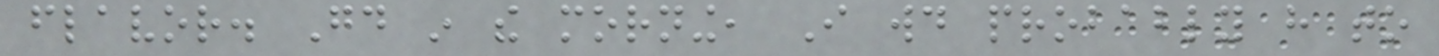flavor. Good in the morning, I would probably have to
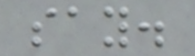say.
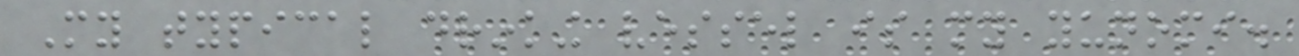My typical drinking vessel is my yunomi.
